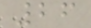26
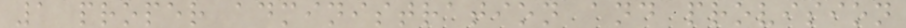1 proper administration and provision
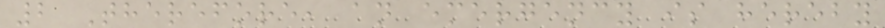2 Therefore, an emergency is hereby
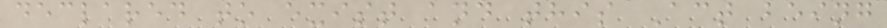declared to exist and this Act being
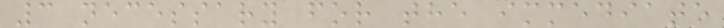3 necessary for the immediate
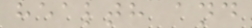health and
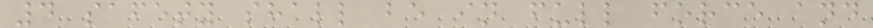4 safety shall be in full force and
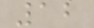12
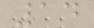14
